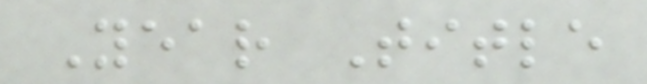Year Title
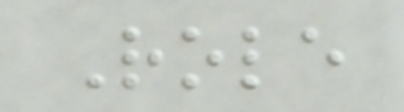Role
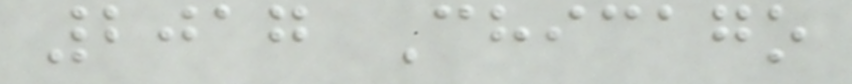2017 Chicago
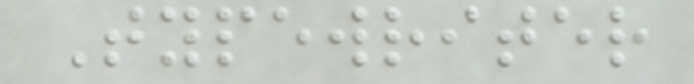Typewriter
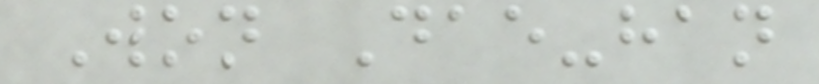Won Dae-han
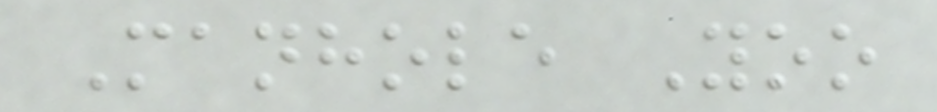Manhole Yoo
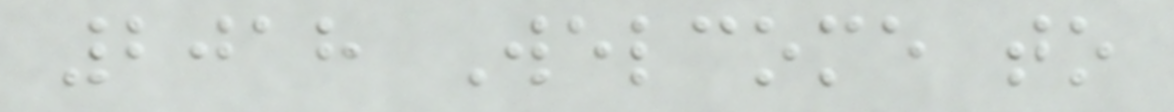2018 Welcome to
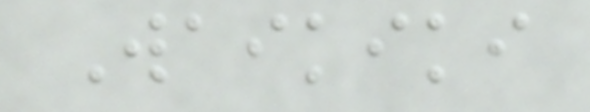Waikiki
